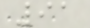91
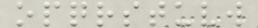opqrstuvw
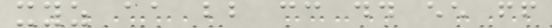xyz aa bb cc dd ee ff
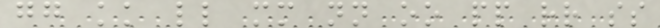gg kk ll mm nn oo pp rr ss
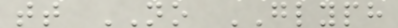tt NO GLYPH
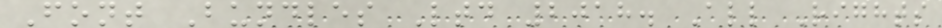Font Bundles Ltd 2018. All Rights
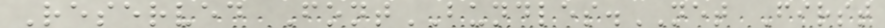Reserved FontBUNDLES.NET First
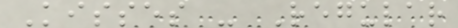Kisses - Regular
